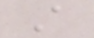A
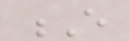E
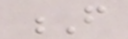F
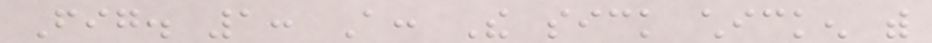Fig. 1: A: The sick chicken with
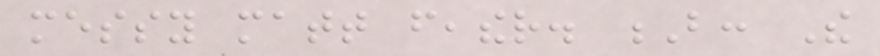messy matt feather. B: The
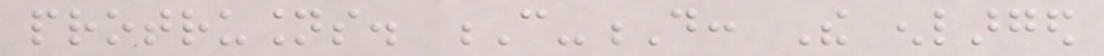protrusions. C-D: The enlarged
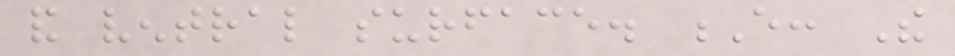and ventral surface. E: The
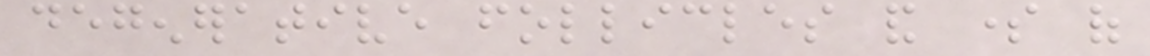degenerative follicles and some of
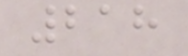218
